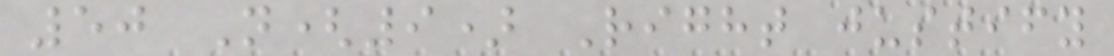50 N(9) Right justify
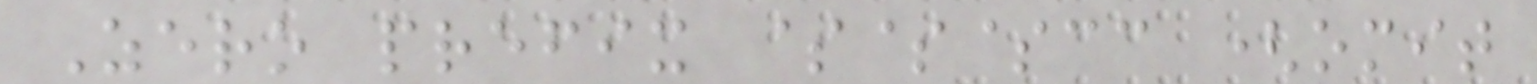Zero prefix $$$cc (omit
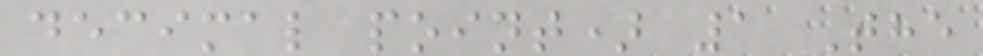decimal point) 1 The
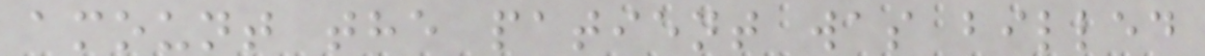amount the patient was billed
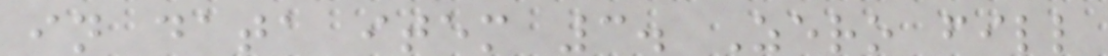in data item 3. Zero fill
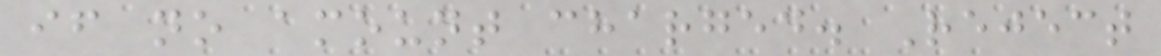if no amount charged. Reject
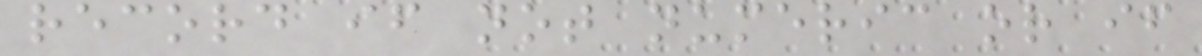record if not numeric or if
